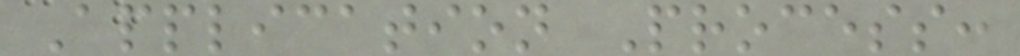Application Process:
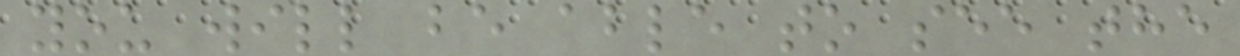you will be able to see the
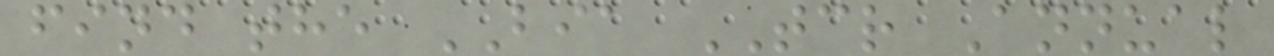find the BIA TCR Annual
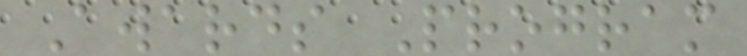Awards Program
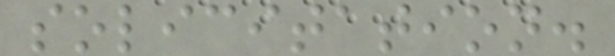solicitation.
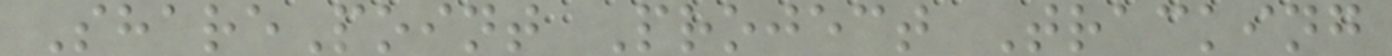SharePoint Project Tracking
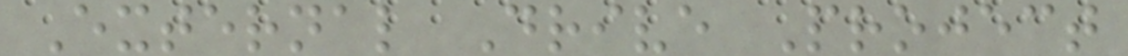External Drive Project
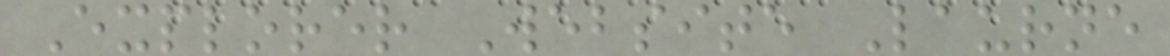Explorer Website Laurne
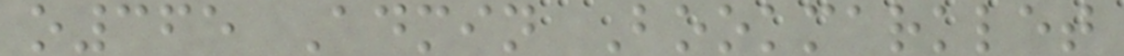o365 Admin Bookmarklet
